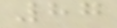87
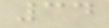34
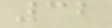32
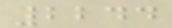2244
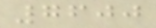7600
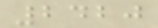2420
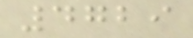4729
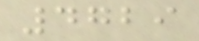4729
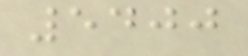5400
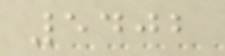5402
